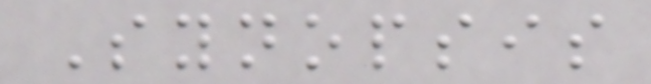Synopsis
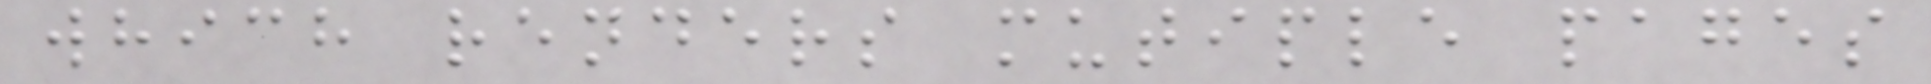which renders mutiple pages
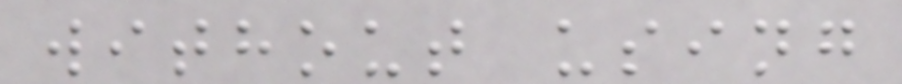without using
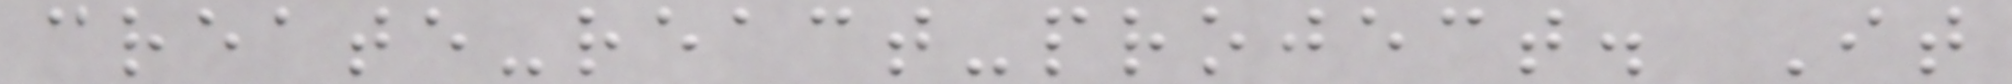create-react-project. It
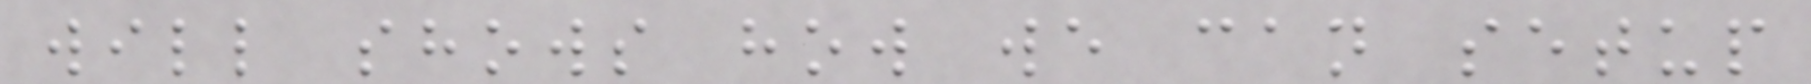will shows how we can setup
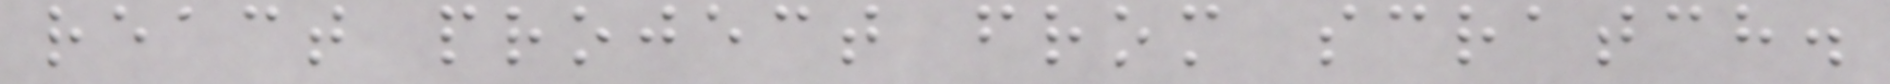react project from scratch.
